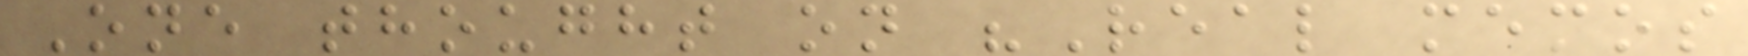One thought on "Real memos
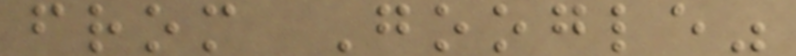from Google"
